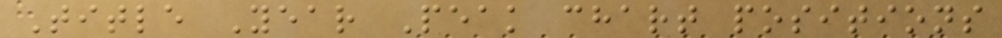Title Year Peak chart positions
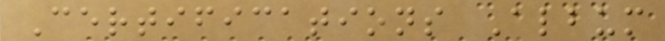Certifications Album
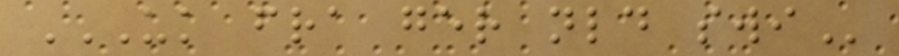UK FRA GER NLD SWI
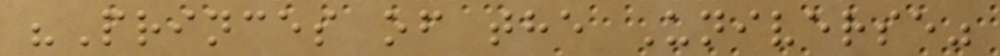"Princes of the Universe"
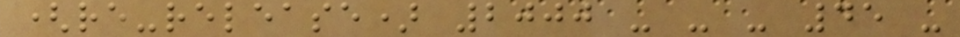(re-release) 2000 - - - 45 -
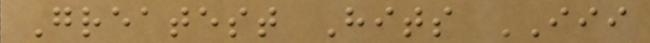Greatest Hits III
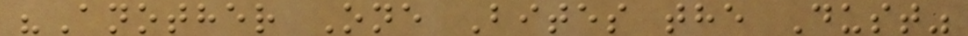"Another One Bites the Dust"
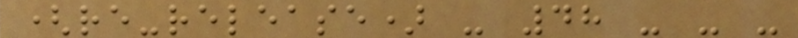(re-release) - 48 - - -
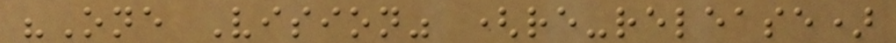"One Vision" (re-release)
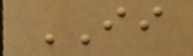II
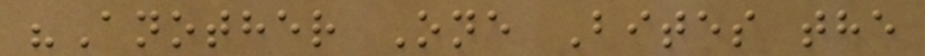"Another One Bites the
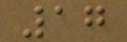17
